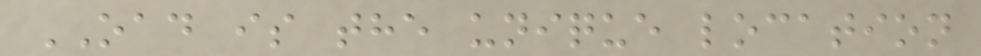OAD is the unique location
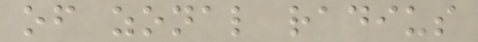of zonal radius
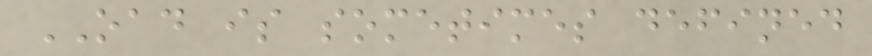OAD is sometimes defined
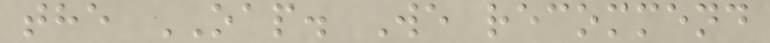the OAP. We recommend
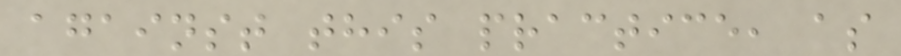against this practice, as
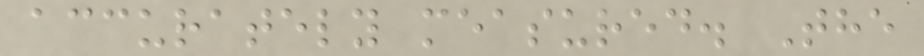accurately measured. The
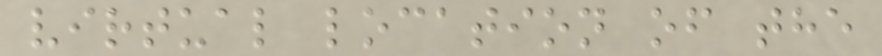virtual location of the
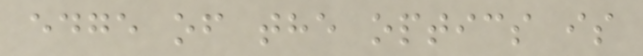edge of the optics is
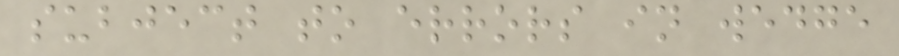subject to errors in wedge
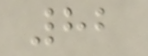82
